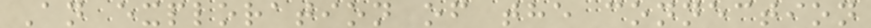An exploration of the connection
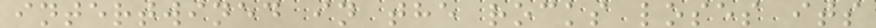intertwined in the rocks loses its
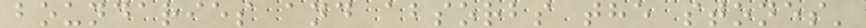boundaries and absorbs the stones'
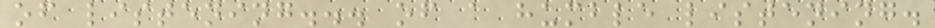of listening... of a humble listening.
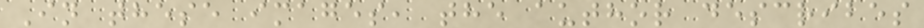In these images, the author describes
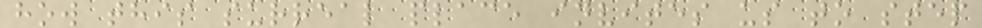how this surreal place invites us to step
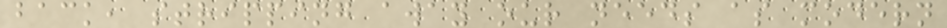back, stripping away our needs as modern
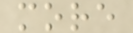more
